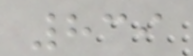839
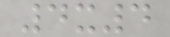4x4
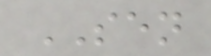SEN
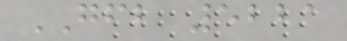GFB 5221
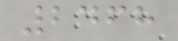2468
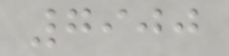7900
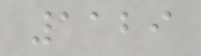1129
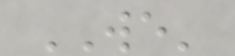WE'
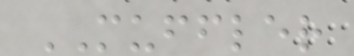MUFFLER
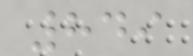849
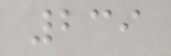239
